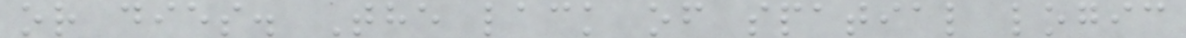or dies. The lack of spatial logic
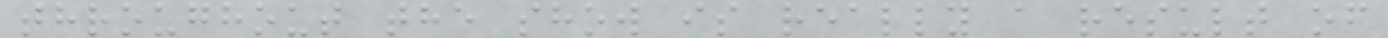throughout the show is really a result of
